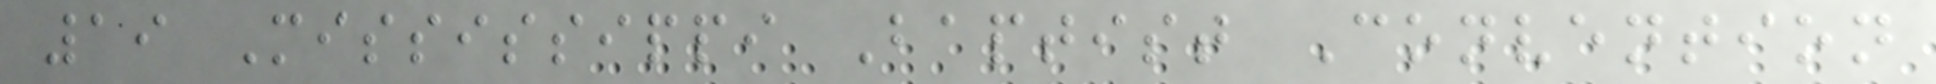19 Mississippi Baptist Convention
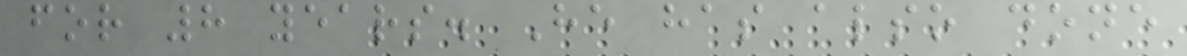for 8 years. He has also done
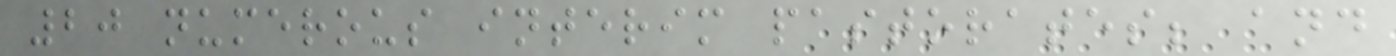20 numerous interim pastorates; and
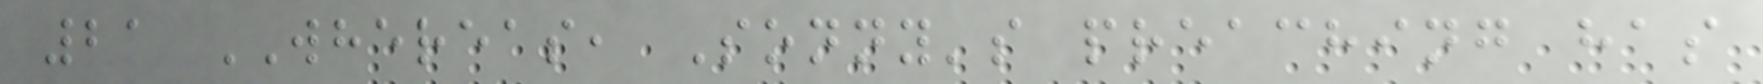21 WHEREAS, Sonny's preaching has
